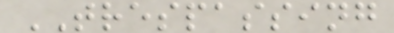TRESPASSING
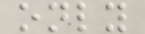only
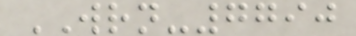WRN-7790
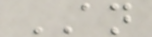AN
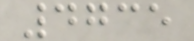4735
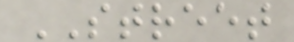STREET
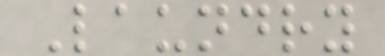Laundry
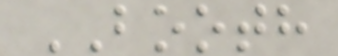BOOTH
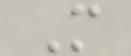M
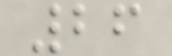26
